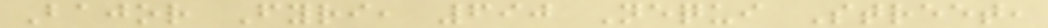Bajor Fyri, 690 Nequi Street,
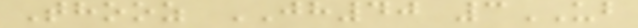Thooz JH40 3UB
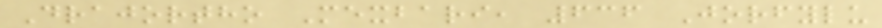Drajortho Mexbari, 636 Jorfylu
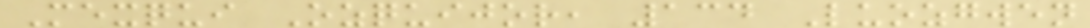Mexqui Ozquijor, 134 Luozgwen
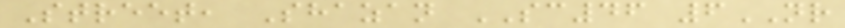Street, Shazan SC46 6NR
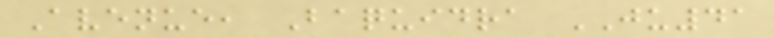Avenue, Baquidra JU41
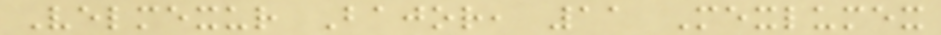Velmexur Bajor, 11 Mexlumex
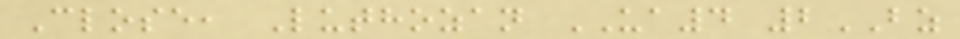Close, Luthozan UA4 2BZ
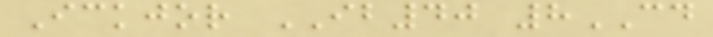Ickjor IB40 8CD
